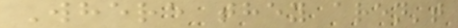Where they aren't
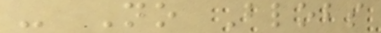- No Blobs
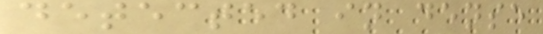detected in dense
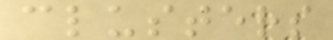clusters
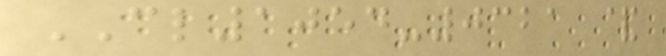CL1054-0321 &
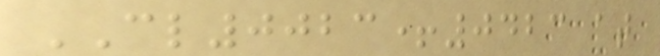CL0023+0423 at
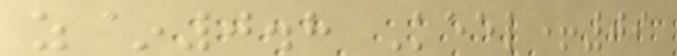z~0.8 Keel+09
